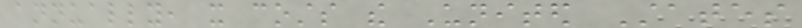annually, it costs the United States
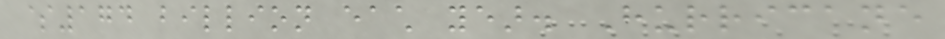$174 billion each year. Hurricane
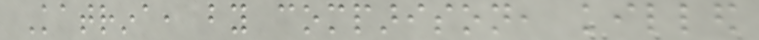Katrina, by comparison, killed
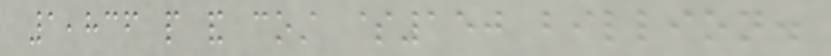1,836 people and cost $150 billion.
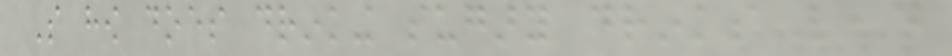So how does drinking sugary drinks lead
